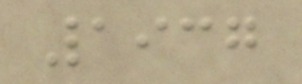1937
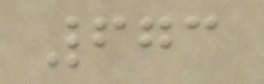673
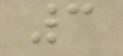3
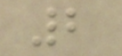2
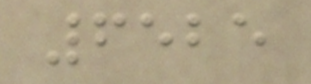6525
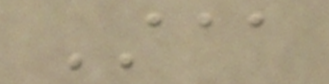AAA
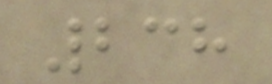238
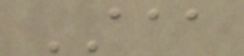AAA
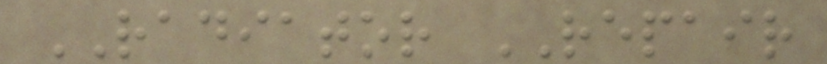RADIATOR REPAIR
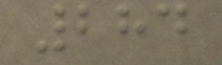284
